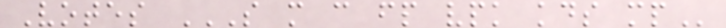Votes S M C FP VPK KDS MP
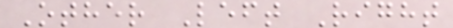Other Left Right
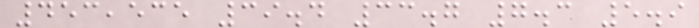453,535 39.4 33.7 7.3 5.9
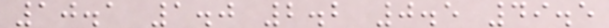10.1 1.0 2.2 0.5 49.5
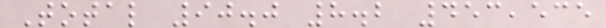Total 90.0 8.2 453,535
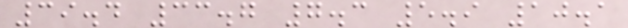39.4 33.7 7.3 5.9 10.1
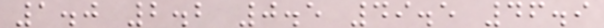1.0 2.2 0.5 49.5 46.9
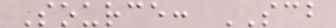Source: SCB
